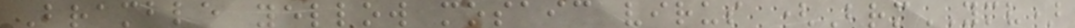Bramble yellow mosaic virus (BrmYMV)
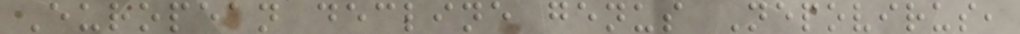European decline genus Nepovirus,
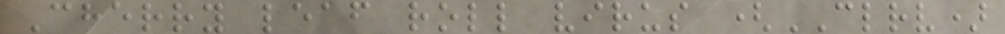Cherry leaf roll virus (CLRV)
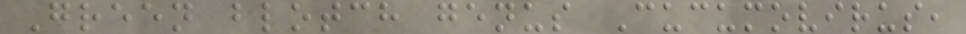Green blotch genus Cucumovirus,
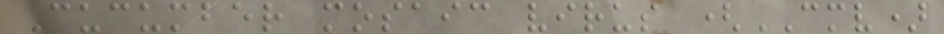Cucumber mosaic virus (CMV)
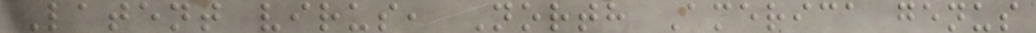Latent virus, North America genus
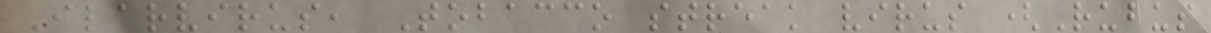Ilarvirus, Tobacco streak virus (Rubus
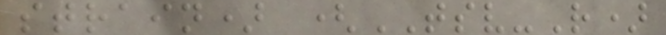strain) (TSV-R)
